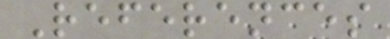References
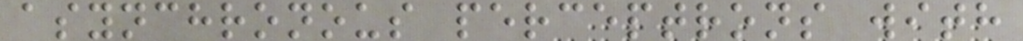asynchronous perceptrons with
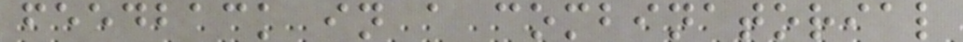feedback in a combinatorial
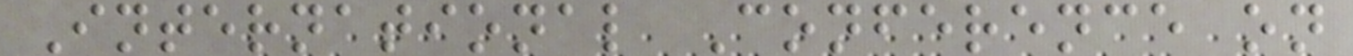International Conference on
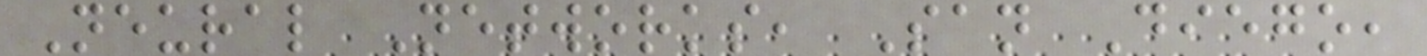Neural Networks, San Diego,
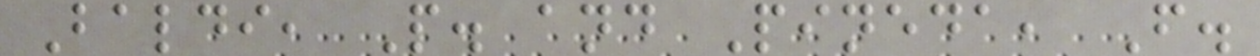Baldi, P. and Pineda, F.
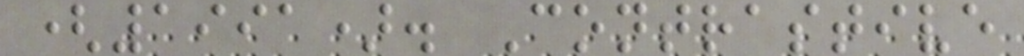(1991). Contrastive
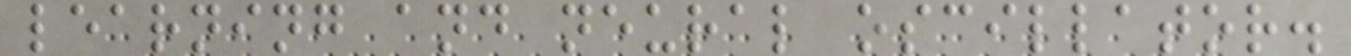learning and neural oscillator.
